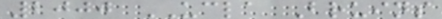2000 UCLA Bruins
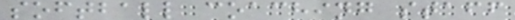softball coaching staff
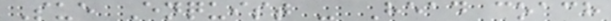Sue Enquist - Head coach
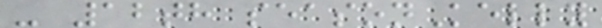- 12th seasonKelly
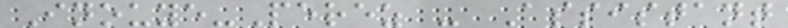Inouye-Perez - Assistant
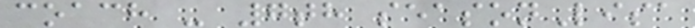coach - 7th seasonLisa
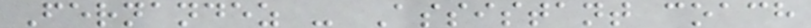Fernandez - Assistant coach
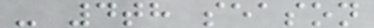- 4th season
